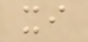xi
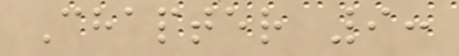Chapter 9:
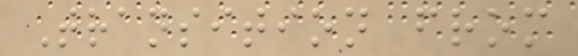Transition from
